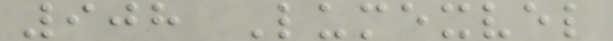908 Lumexvel
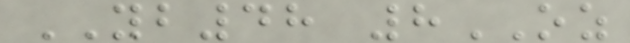YB48 8OZ
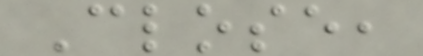Close,
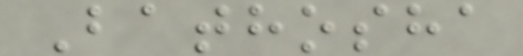Bathosha
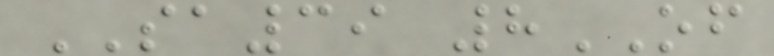SA39 8OF
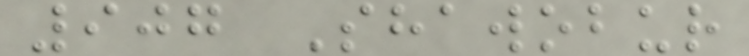907 Shawobur
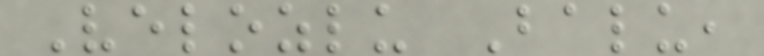Velozlu Balu,
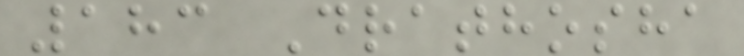183 Drathosha
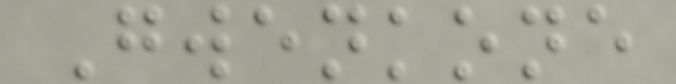Gwenkone
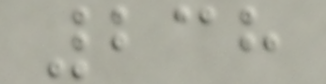238
